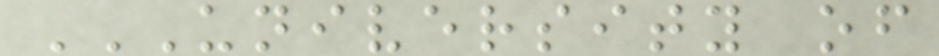UNIVERSITY OF
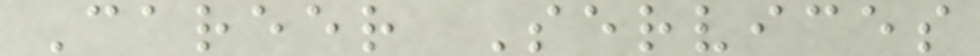Career Services
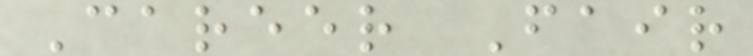Career Fair
